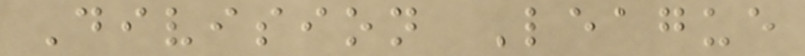Division League
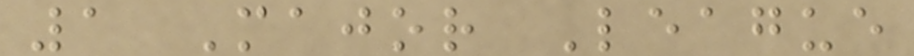1 Major League
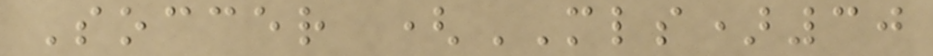Soccer (MLS)30
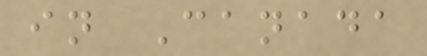in Canada
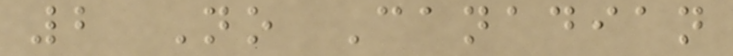2 No Canadian
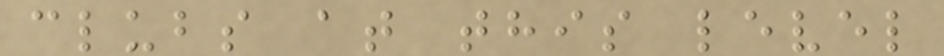clubs at this level
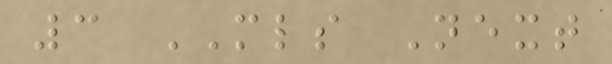3 MLS Next
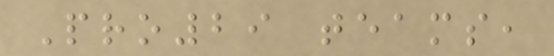Pro29 teams,
